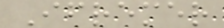Ifremer
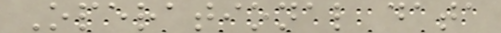Operational data
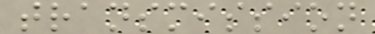transmission
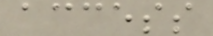access
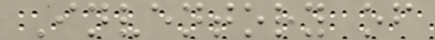Inventory of
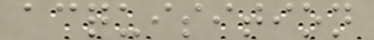acquisition
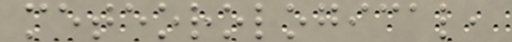meteorological,
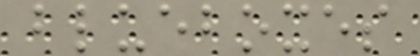blueboxes
